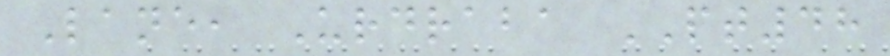Lane, Urdraba PT48
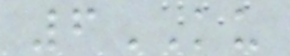6KU
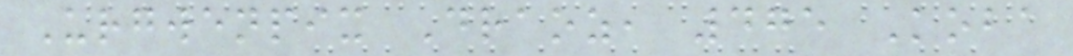Urgwenpix Draoz, 475 Koba
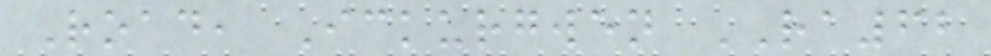Road, Ickurgwen RA62
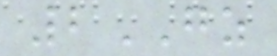2GZ
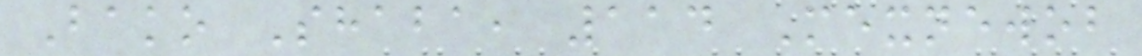Bako Shaba, 114 Mexnewob
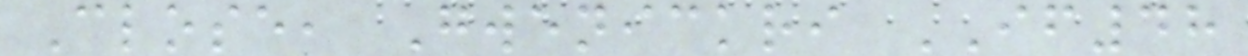Close, Gwenickri IF48
